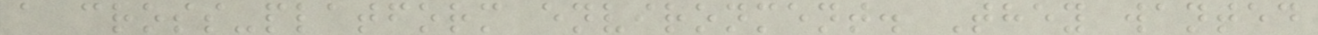a cross-platform environment. They wanted
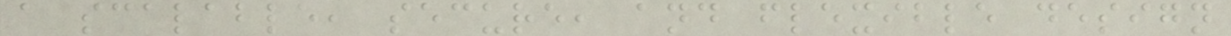a scalable, secure, and flexible design
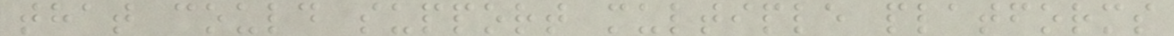that could support multiple platforms
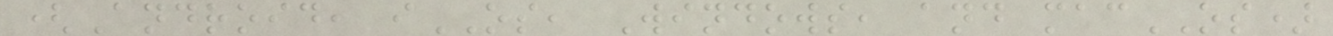(Android, iOS, Windows, and macOS)
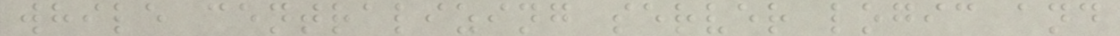while centralizing server logic and
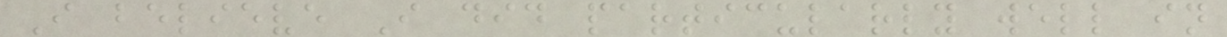I believe I did particularly well in
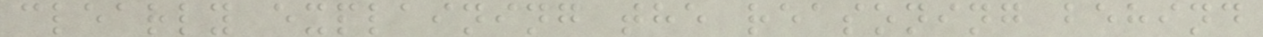clearly explaining the reasoning behind
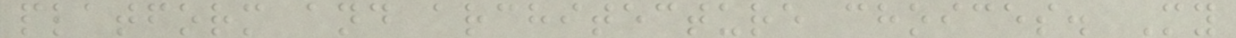platform and architecture choices. My
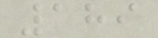189
